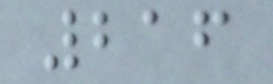216
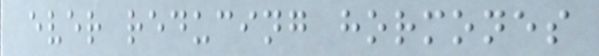ever reducing hormones
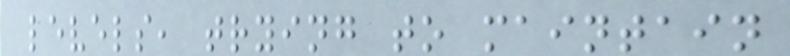levels, trying to maintain
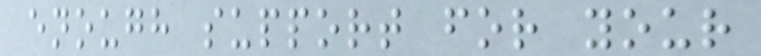enough support for your
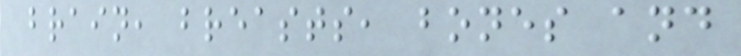brain, breasts, bones and
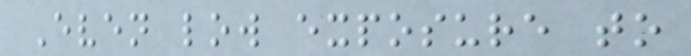Even low exposure to
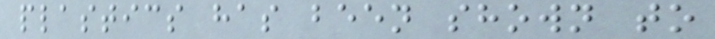plastics has been shown to
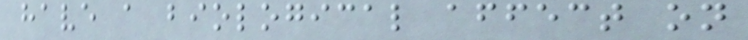have a biological affect on
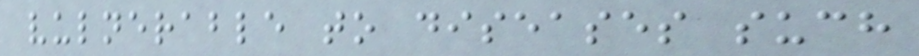vulnerable to diseases such
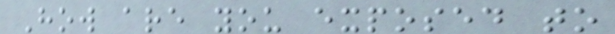How are you exposed to
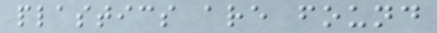plastics are found
